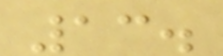13.
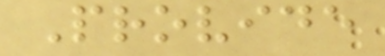Provide
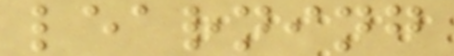learning
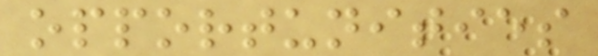opportunities
